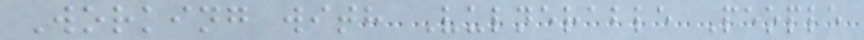Working with Vulnerable People
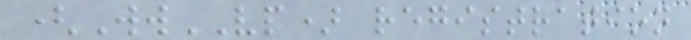(WwVP) registration
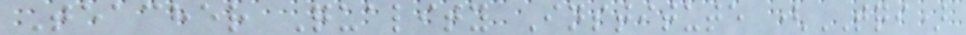Teacher Quality Institute (TQI)
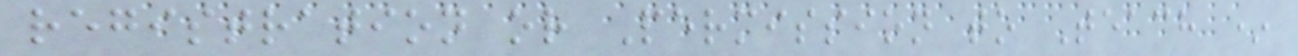registration or Permission to Teach *
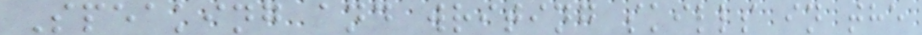Speaking and writing skills in the
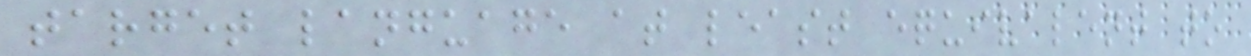target language at least equivalent to
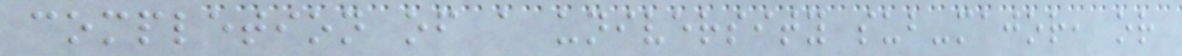completion of a university sub-major, or
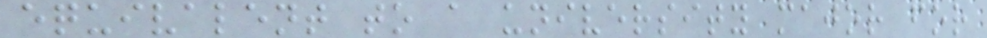equivalent to a university major for
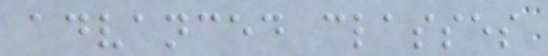advanced classes
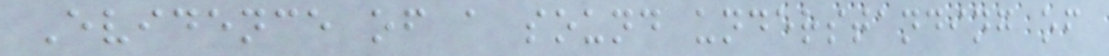Evidence of a sound understanding of
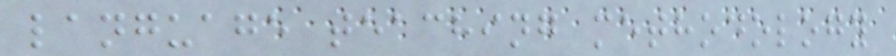language teaching methodology
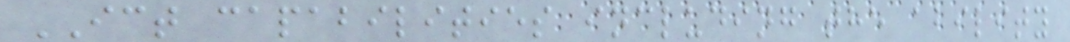ICT capabilities including the ability
